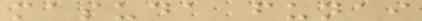masuda funai
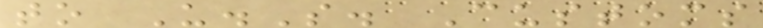to U.S. Customs
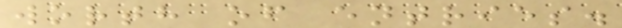worth of entries.
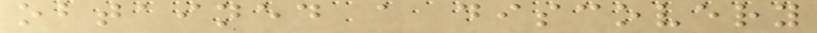obtained a discovery
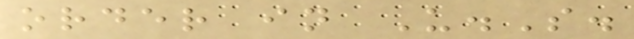order in U.S.
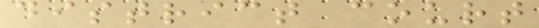district court
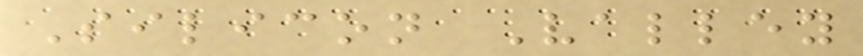Silicon Valley
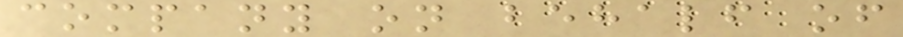company on behalf of
